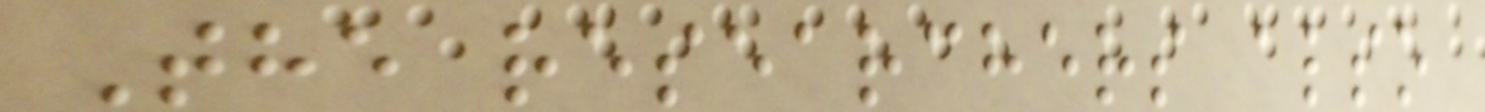The researchers also
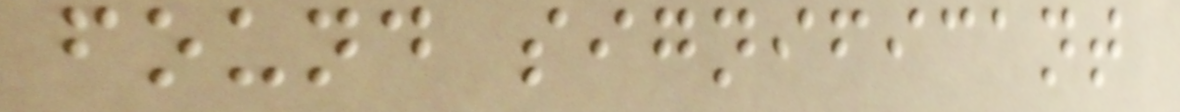found significant
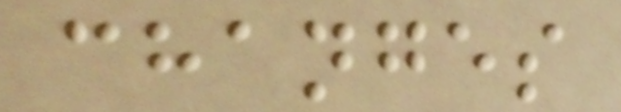changes
